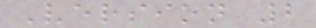Version 2
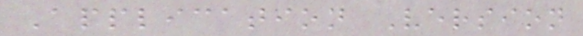Application Version
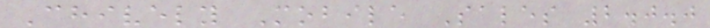Chively Mobile Sales 2.0.0
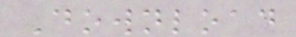Download
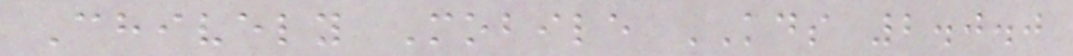Chively Mobile KDS 2.0.0
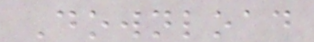Download
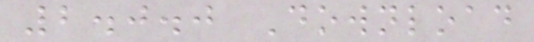2.0.0 Download
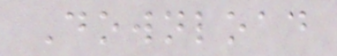Download
